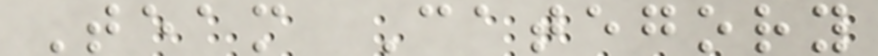Team Category
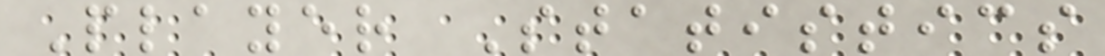Player Statistics
